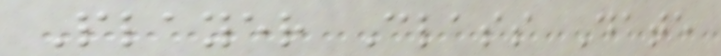Player Class Date
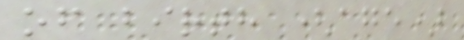of birth (age)
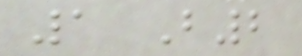1 B2
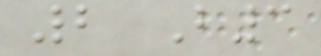2 B3
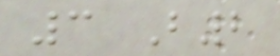3 B2
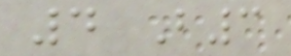4 B3
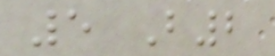5 B2
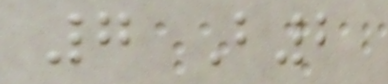7 B2
